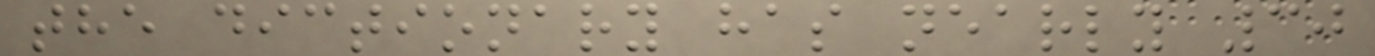the dictionary has nearly 30
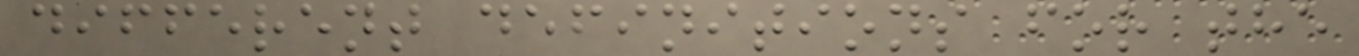different definitions for the
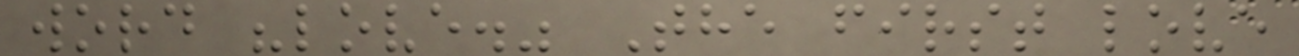word "love." The first love
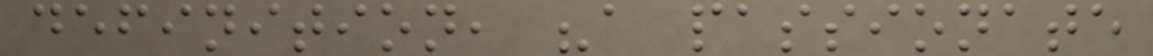definition, "a passionate
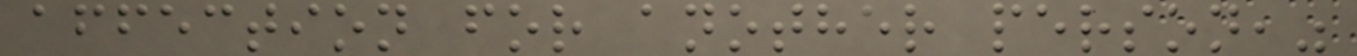affection for another person,"
